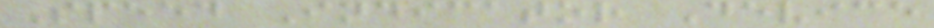Speed Indicator Device
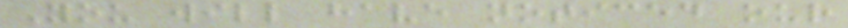You will have noticed our
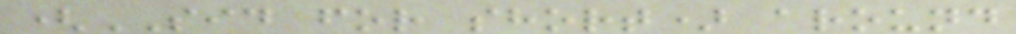(SID for short) around
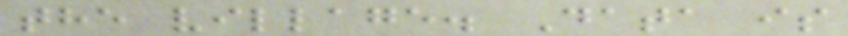the village. Data is
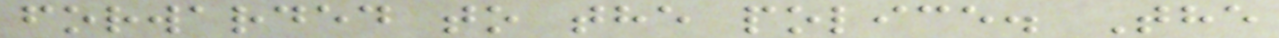forwarded to the police. The
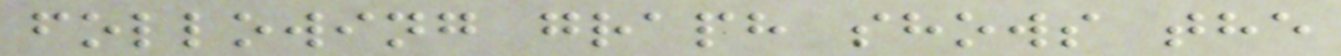following graph shows the
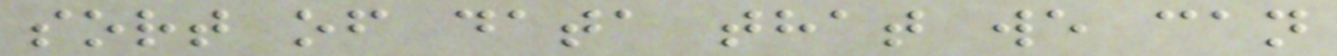sort of data that we can
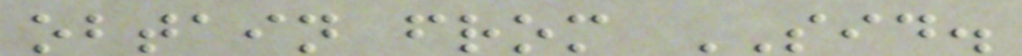obtain from SID.
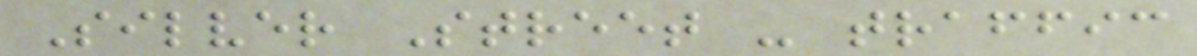Silver Street - traffic
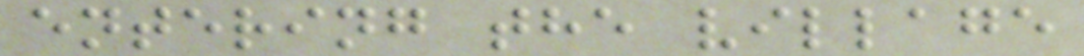entering the village
